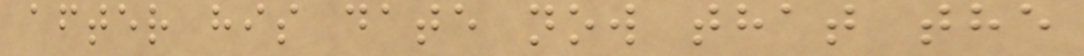after his date now that the
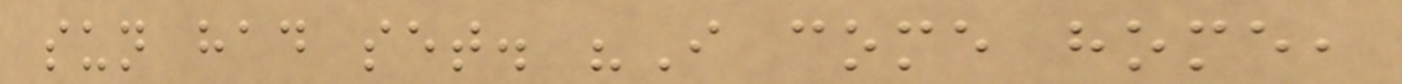sun had set. "I come home,
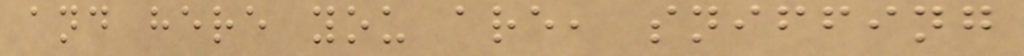and here you are, sniffing
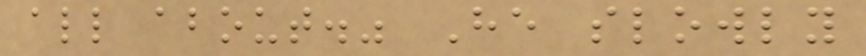all about." He slowly
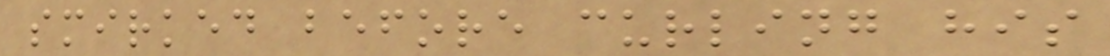smirked before curling his
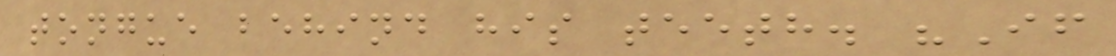tongue behind his teeth. "If
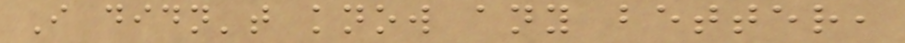I didn't know any better,
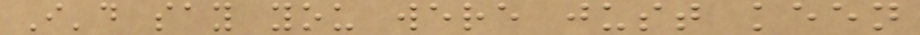I'd say you were just keen
